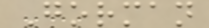Gorman
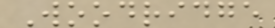Woodridge
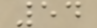54
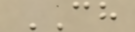CH
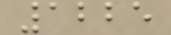1225
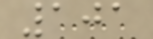101
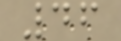46
